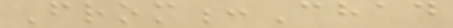From:Chad
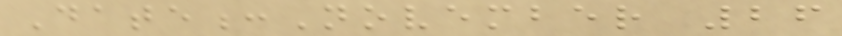Date:November 26
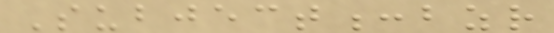Subject:bzr
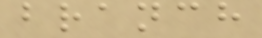branch
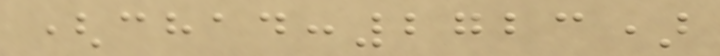(chad:2723)
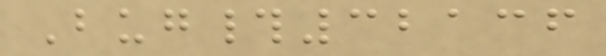Bug#32136
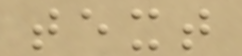text
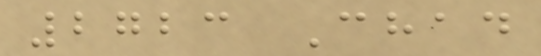2723 Chad
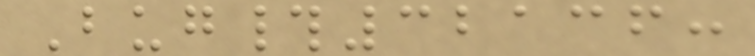Bug#32136:
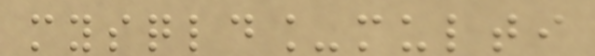mysqld_multi
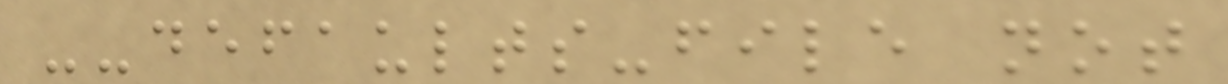--defaults-file not
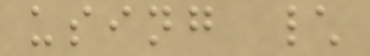using \
